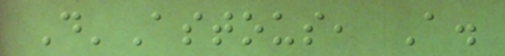D'Astous, A.
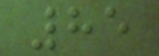85
